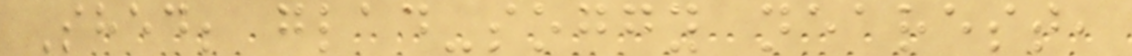Shed; glad-soggy nearest,
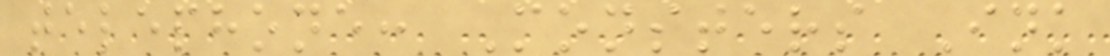telephone: Monsters Ink
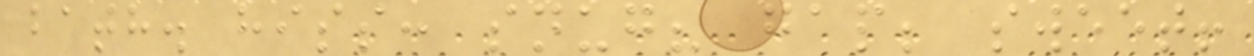bath. hiss: snug? gap; sweet!
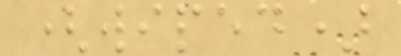(wiped)
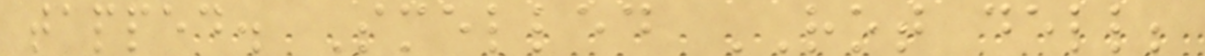tapped. Smelled ROT dell;
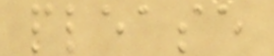please
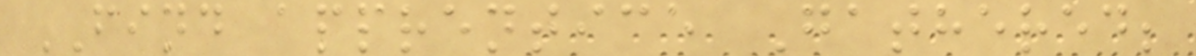FIND apprentice Gathered;
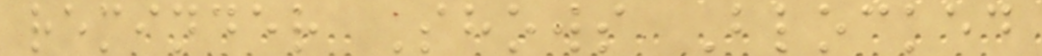reminder Shows Blocked
